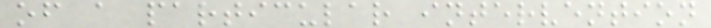of a particular intervention
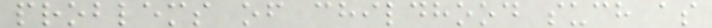problems of childhood such as
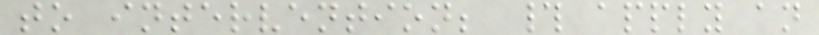to intervention; # apply an
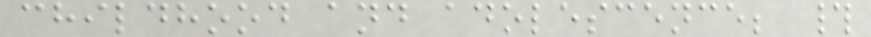childhood and adolescence; #
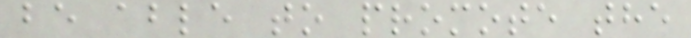be able to promote the
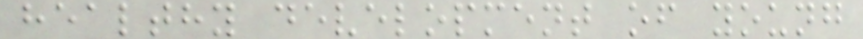healthy development of young
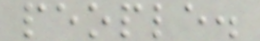people.
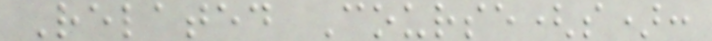Related Course(s):
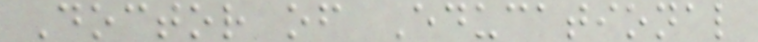Doctor of Educational
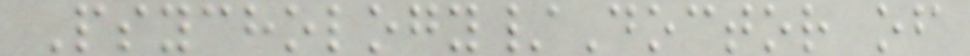Psychology/Doctor of
